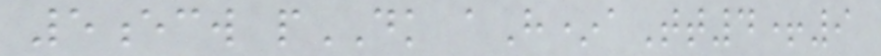5ecw pDK aH*aTt4+9
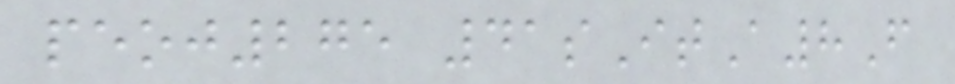peoj275 41sItA8F
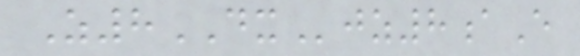Z8DXjz8aE
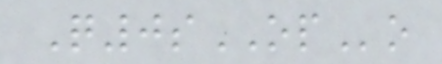Q0sOPo
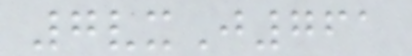7vxJ761
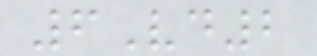6Vd2
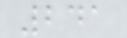241
